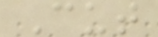Cut
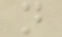n
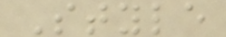Style
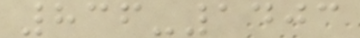836-1403
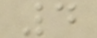4
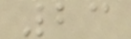23
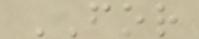FOR
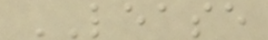LEASE
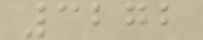3272
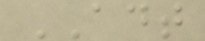ADT
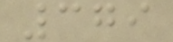379
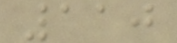110
